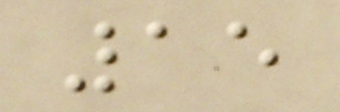15
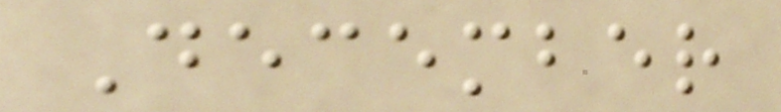December
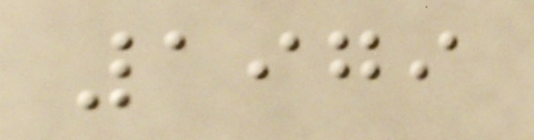1979
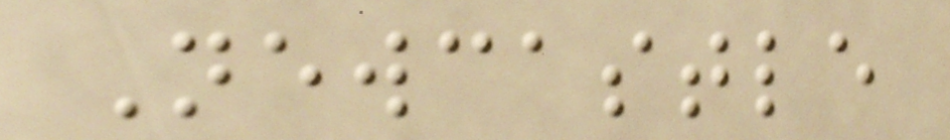Newcastle
